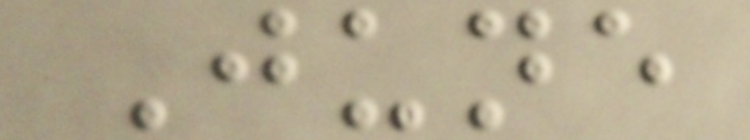June
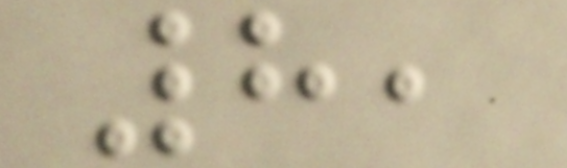8,
